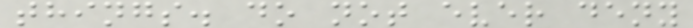things. do not ever deny
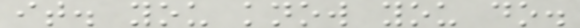it. you know you do.
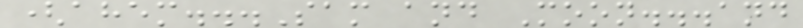(ahem...Sam and Moon...and
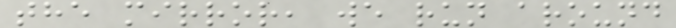the mirror, we run around
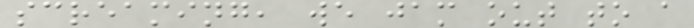screaming, we jam out to a
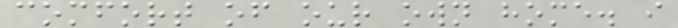comfort of our own home. i
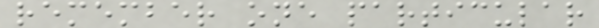remember one particular
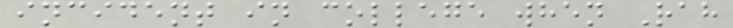incident in college when Rah
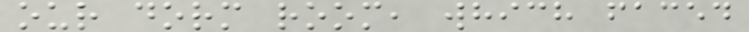our dorm room, which faced
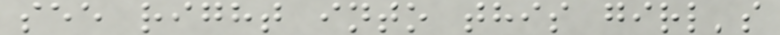see right into this girl's
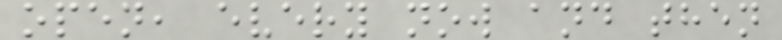open, every now and then
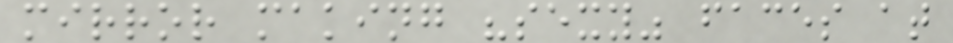mirror making "sexy" faces at
